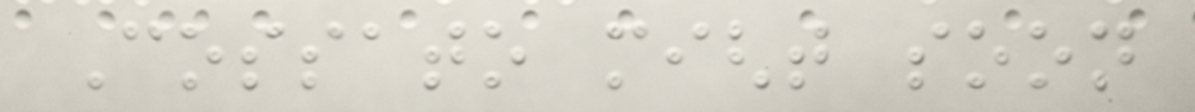Cossato might soon
